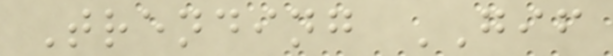Trending GIF
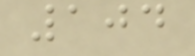104
